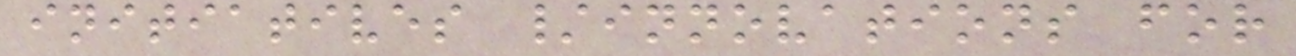initiatives /innovations for
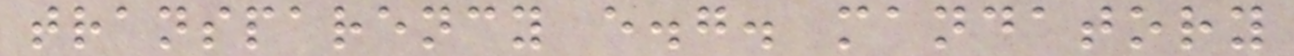transparency e.g. mandatory
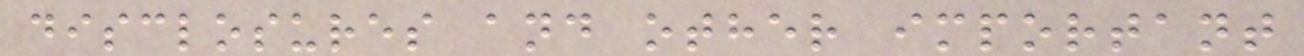disclosures and other important
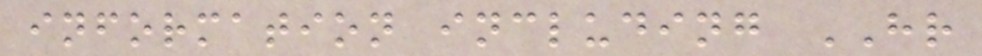information including HR
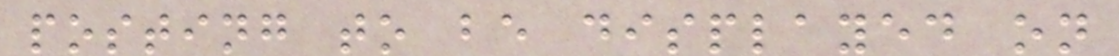posting to be displayed on
